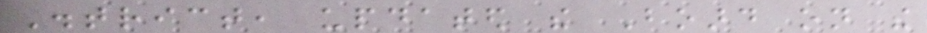District, updated the Board on the
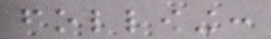following:
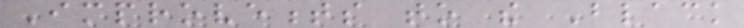Improvements to the Black
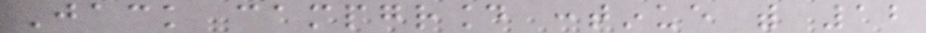Jack campground continue with 12
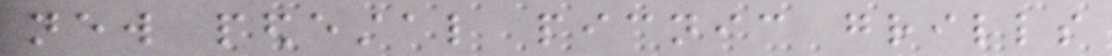new pedestal picnic grills
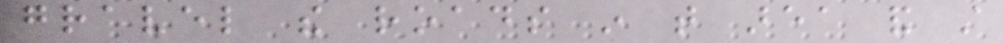gravel the roads in that area and still
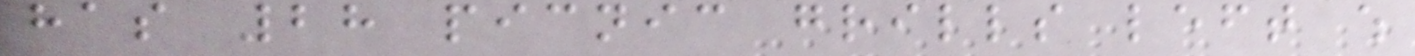has 28 picnic grills left which
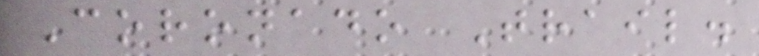Coronado Trail.
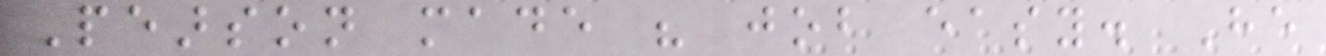Pearson made his job easy. He
